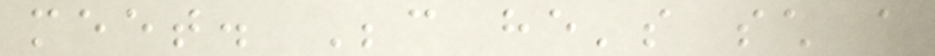meet. Because he's such a
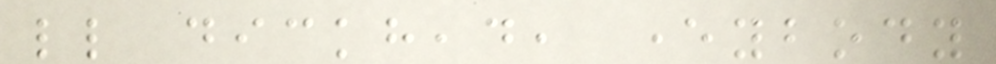little dickhead, everybody
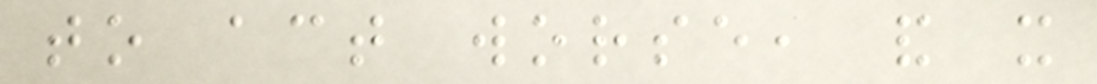to act worse, and it
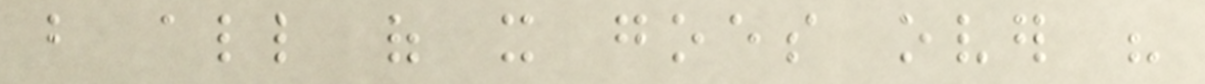but all of it goes over his
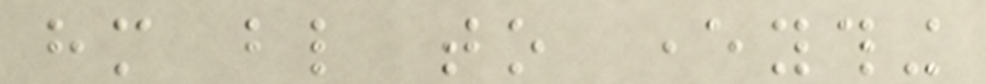him blind to everything
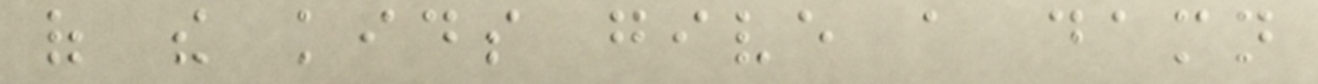of the kids give a damn
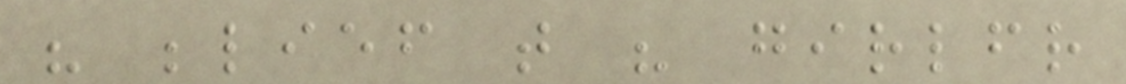his belief that his girlfriend
